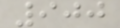900
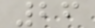26
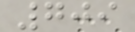709
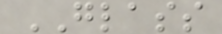GLASS
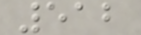512
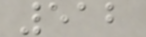512
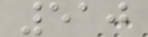510
